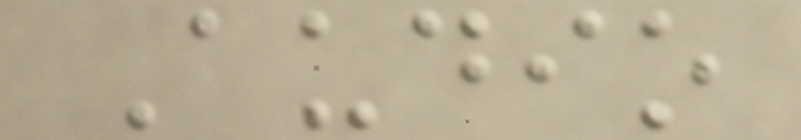Audio
